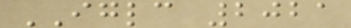IGLC 2021
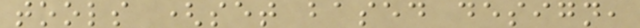tools (set based design,
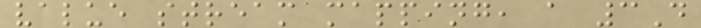value stream mapping, a 3D
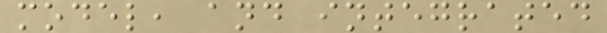model, and integrated
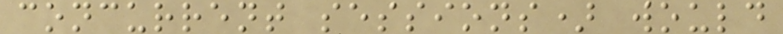concurrent sessions) would
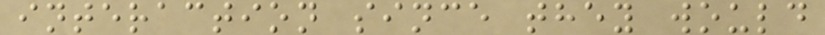interaction since they would
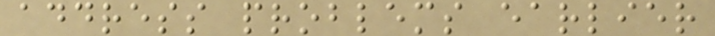address problems earlier
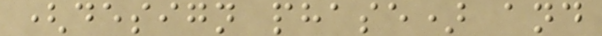(design phase) and
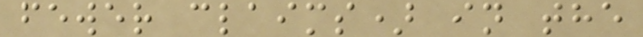fewer claims) in the
